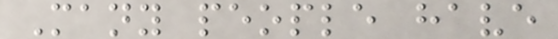Many people have
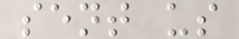sent us
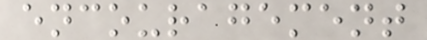encouragement
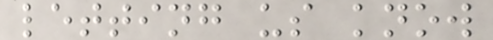letting us know
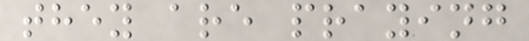they are praying
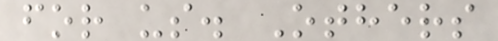for us. Others
